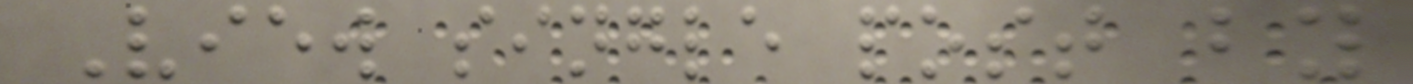View single post by
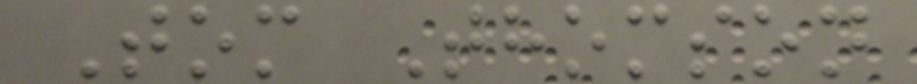Tom Thomson
